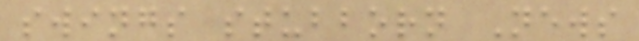swings stubborn News
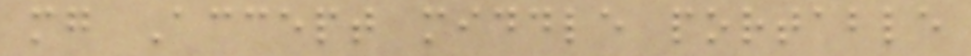mg Accept middle portable
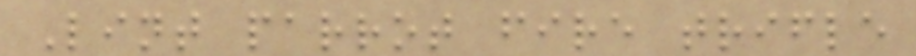Lint parrot fire trifle
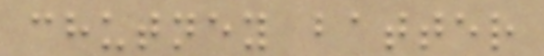chutney batter
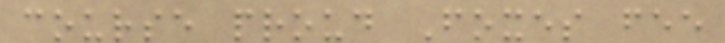course proud Foxes fee
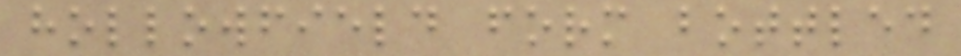hollowfield form bottled
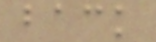back
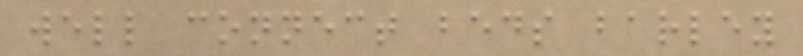well connect beds barley
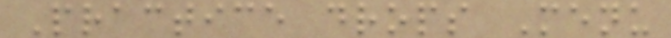Practice drops Menu
